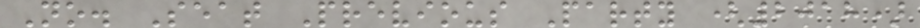No. Seat Previous Party (2018)
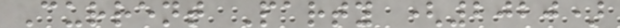Current Party (2020)
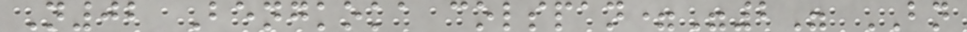N02 Bengkoka colspan="2" BN
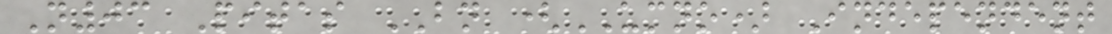N03 Pitas BN (UMNO) Independent
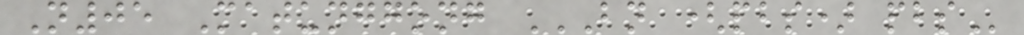N05 Matunggong BN (PBS) PBS
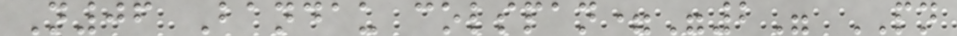N06 Bandau colspan="2" PN
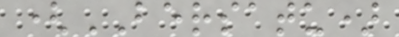(BERSATU)
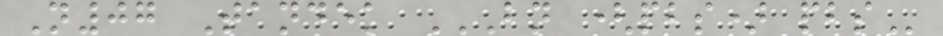N07 Tandek BN (PBS) PBS
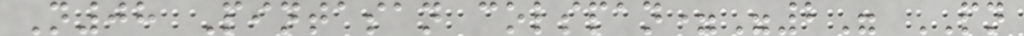N08 Pintasan colspan="2" PN
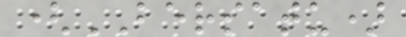(BERSATU)
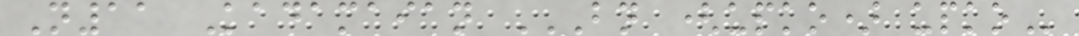N11 Kadamaian BN (UPKO) UPKO
